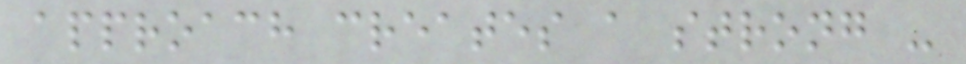approach creates a strong -
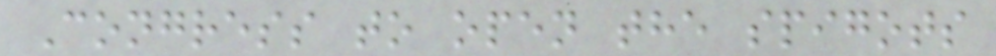Congress to open the spigots
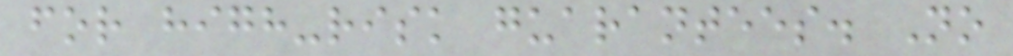for high-risk guarantees. No
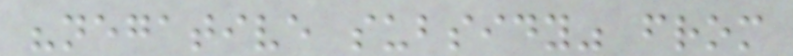"negative subsidy" from
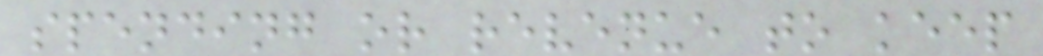spending or revenue to keep
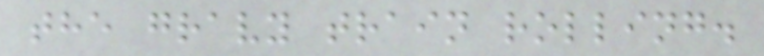the gravy train rolling.
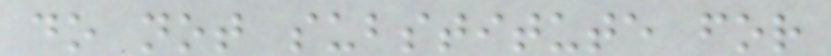do not substitute for
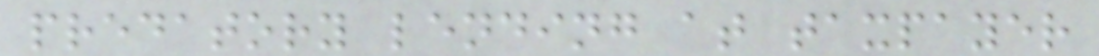predatory lending at taxpayer
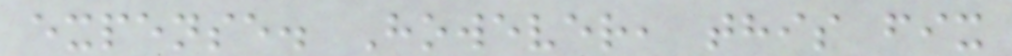expense. However, this fix
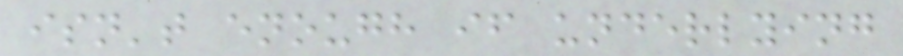isn't enough if underlying
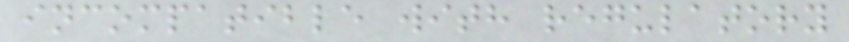incompatible with regulatory
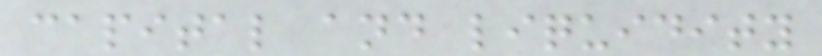capital and liquidity
